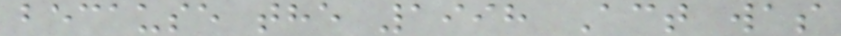because the 1998 Act was
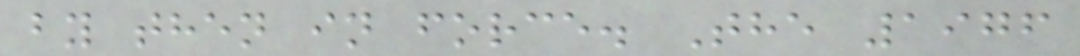by then in force. The 1976
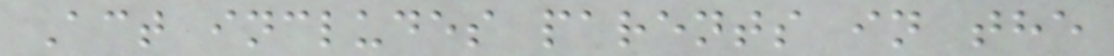Act includes parents in the
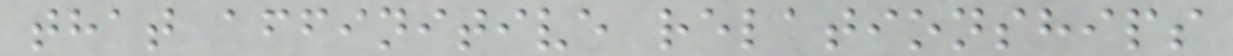that affinitive relationships
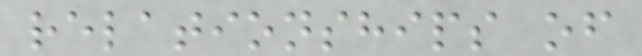relationships of
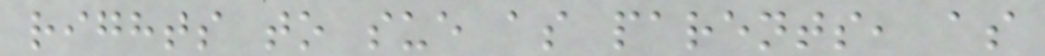rights to sue as parents, as
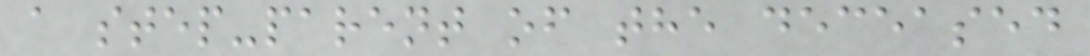a step-parent of the deceased
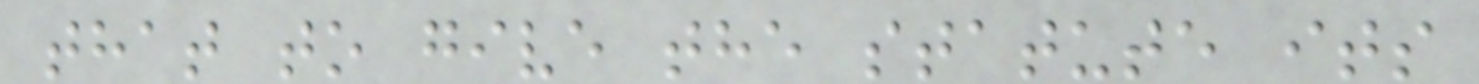that to give the statute its
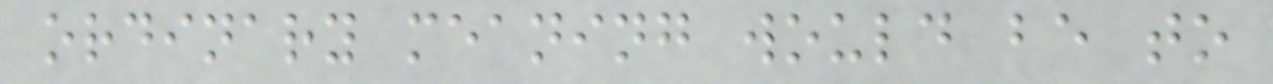ordinary meaning would be to
